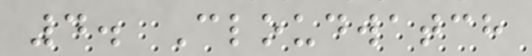4. Cloudwatch
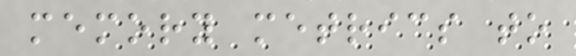memory metrics to
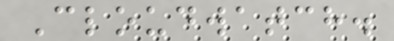Cloudwatch.
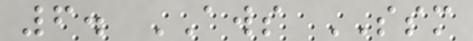6. AWS SSM
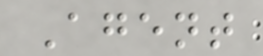Agent
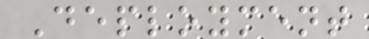Deployment
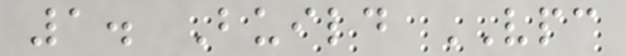1. Build VPC
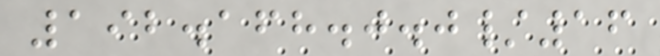192.168.0.0/16
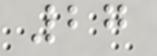27
